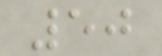50
